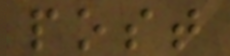post
